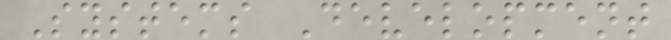Systems Development
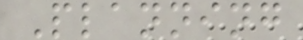Planning
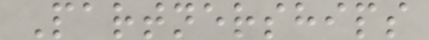Partnerships
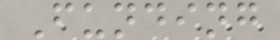Funding
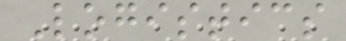Logistics
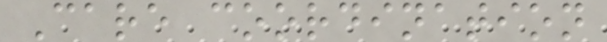Care coordination
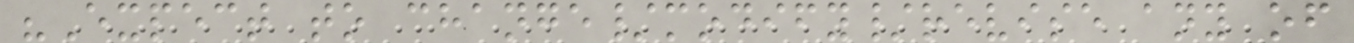"Expect to change/modify/revise any of
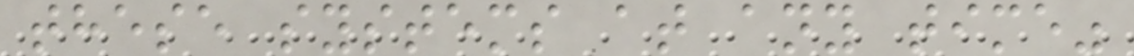these systems at any time"
